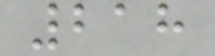218
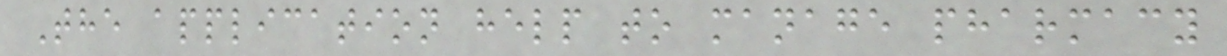The application help to manage pharmacy
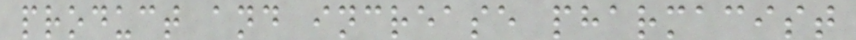product and increase pharmacist
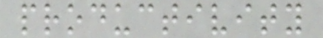productivity
